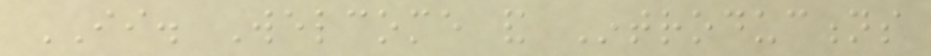II. Welcome and Introductions
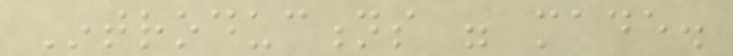Introductions were made.
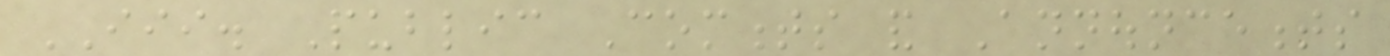III. Public Comments and Announcements
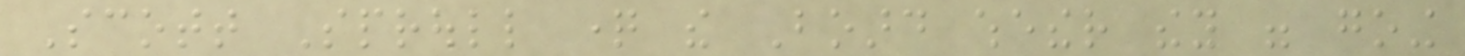Scott Sproull question the Board whether they were going
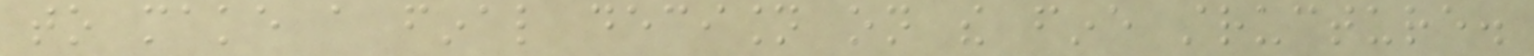to make a final decision on the fine structure.
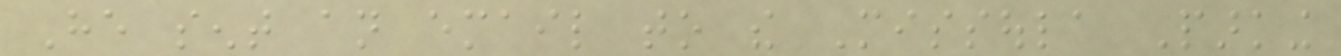He sent an email to the Missoula Parking
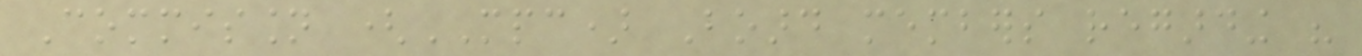Commission (MPC) Board members regarding his
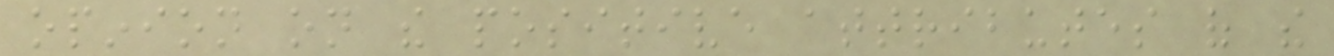opinion on the positive attributes of the
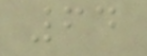64
